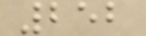252
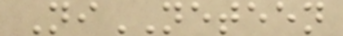NiNETEEN
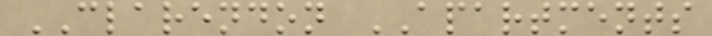CLARENDON APARTMENTS
